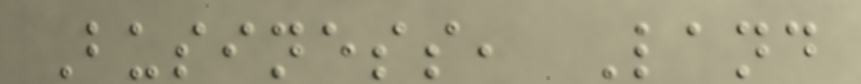Business, Land
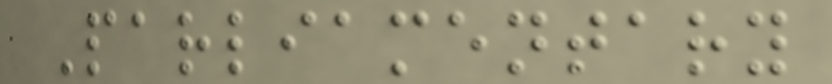Parliamentary
